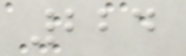224
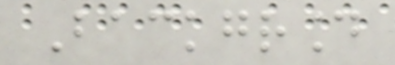Background
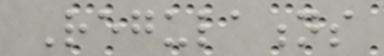Regulations
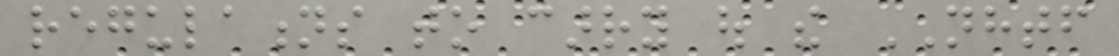regulations to carry out the NHTF
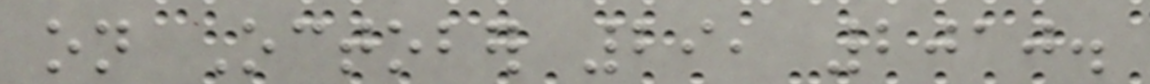on October 29, 2010.
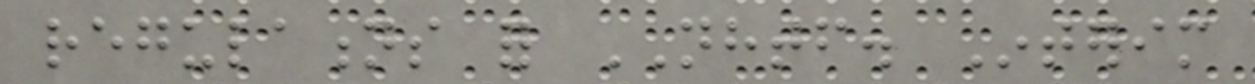regulations for NHTF. Interim
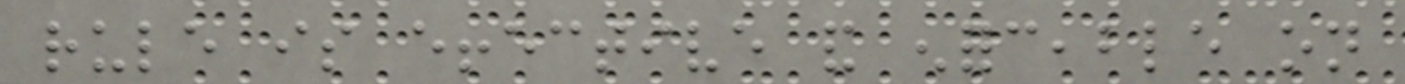rule is effective and enforceable on
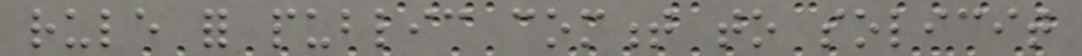rule for public comment to solicit
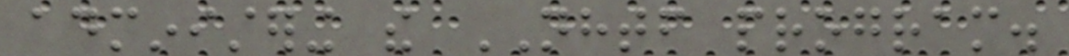administering the NHTF program.
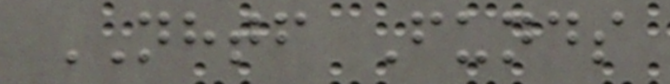NHTF Funds
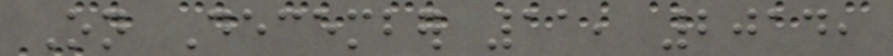On December 11, 2014,
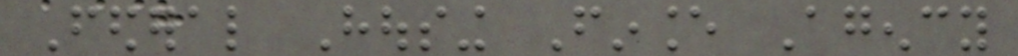Federal Housing Finance Agency
